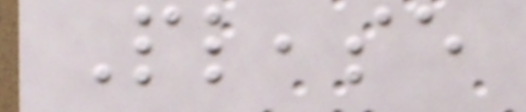Please
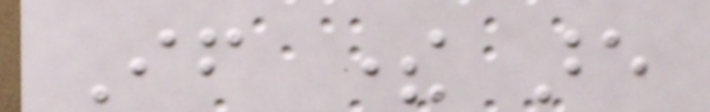If there are
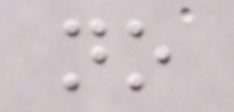no
